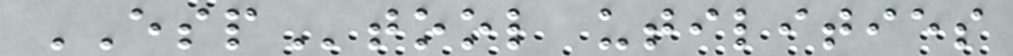ESPtool utilities
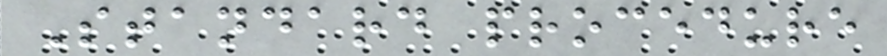Standard procedure
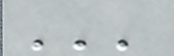'''
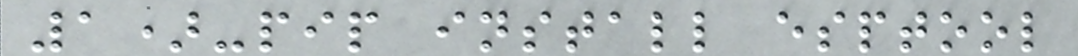1)-pip install esptool
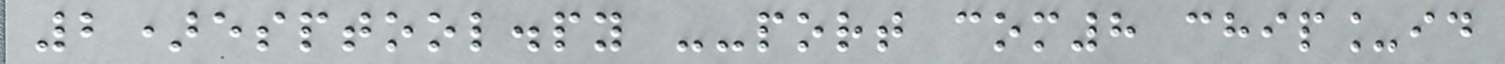2)esptool.py --port com8 chip_id
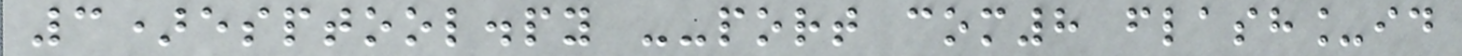3)esptool.py --port com8 flash_id
